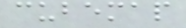cubemap
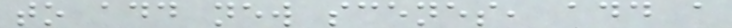to add new scenes, add a
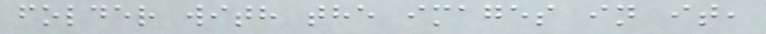folder with the images in it,
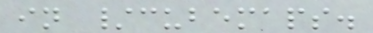in /cubemaps.
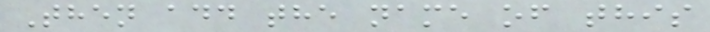Then add the name of this
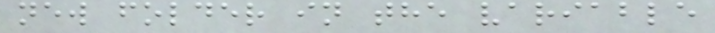new folder in the variable
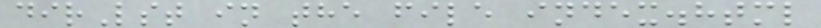dirLst in the file index.html
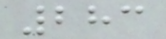283
